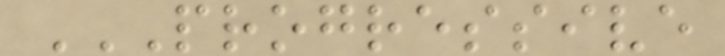PROGRESSIVE
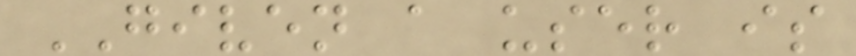GIVEN a user is
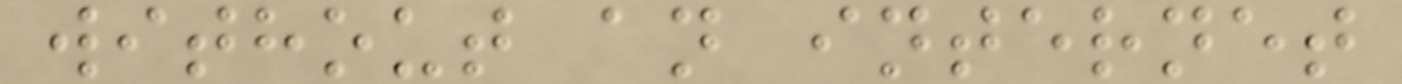without an internet
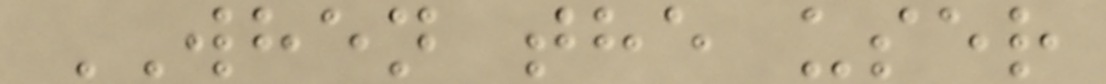WHEN the user
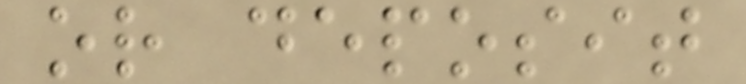or deposit
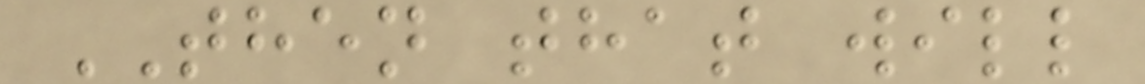THEN that will
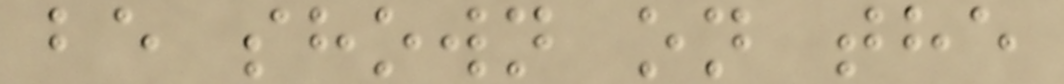be shown on the
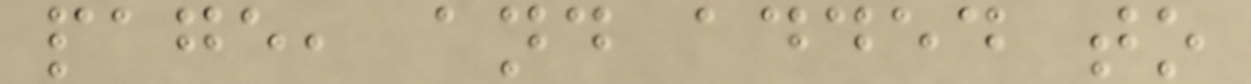page, and added to
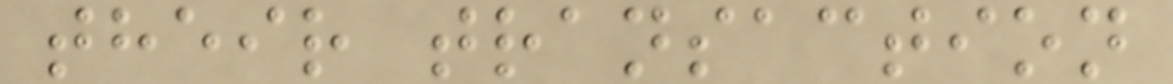their transaction
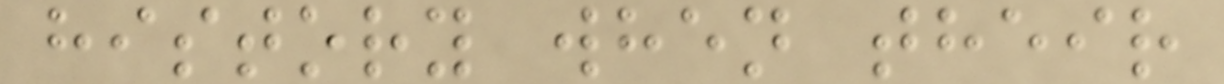history when their
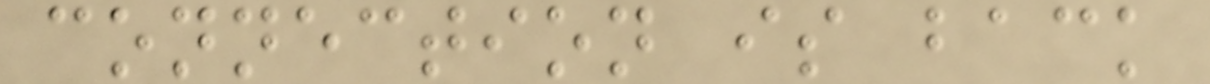connection is back
